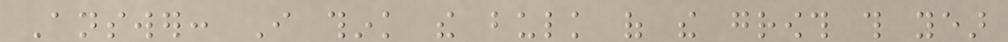Answer: I think the bulk of the growth this year
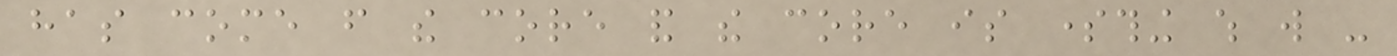has come from the core and the core is something which will -
